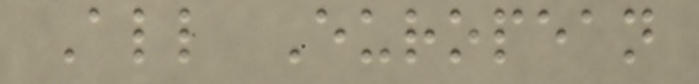All European
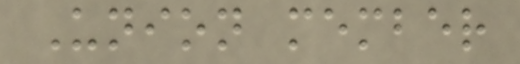Union member
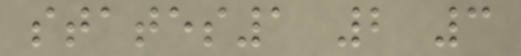states1 2 3
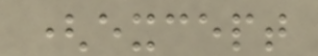(except
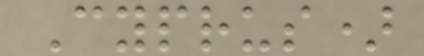Cyprus)
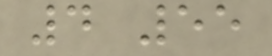4 55
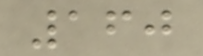160
